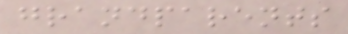grandparents
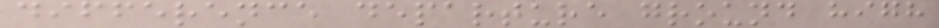difference departure ground high
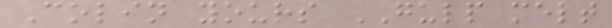Colin yours GULP melt
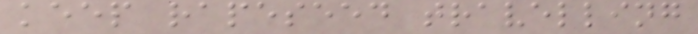keep rapeseed travelling
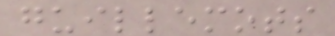guillemots
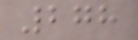278
